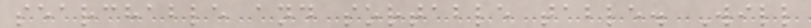searchable and sortable table. Will
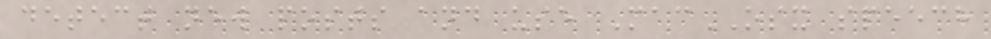detect new posts and use MacOSX speech
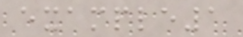example1
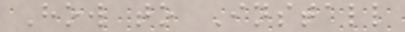How to Install
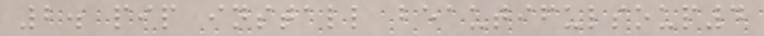2. pip install beautifulsoup4
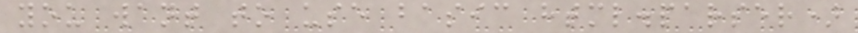you want to use basic html.parser)
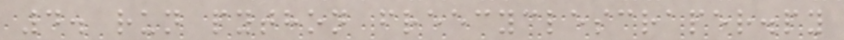4. run python freecyclescraper.py
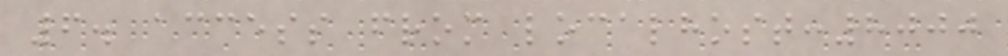6. access from localhost:8000
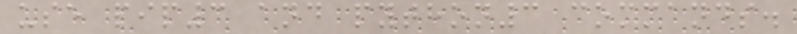use pip3 and python3 commands.
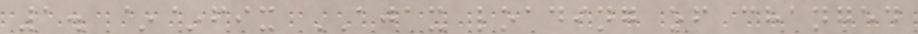1. ~~fix AJAX loading of changed
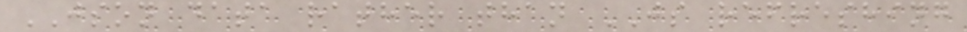JSON data rather than JS refreshing
